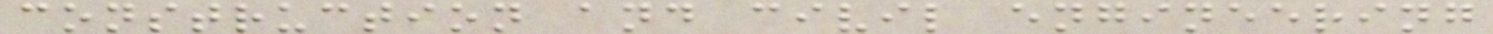construction and civil engineering
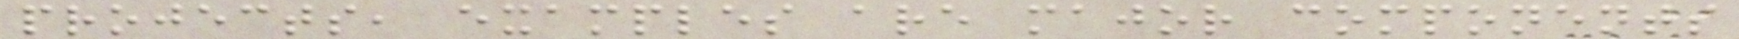projects, examples are major components
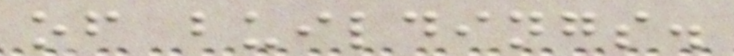of buildings.
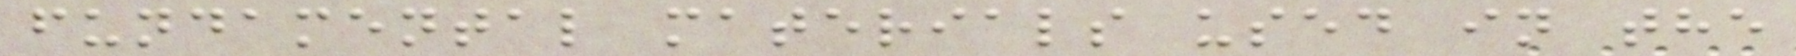fundamental materials used in the
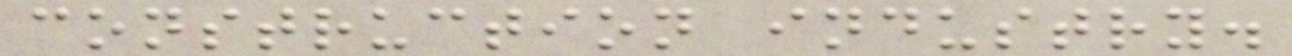construction industry.
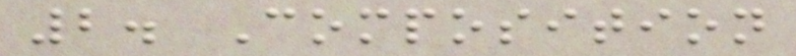2. Composition
